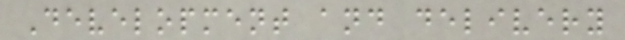Development and delivery
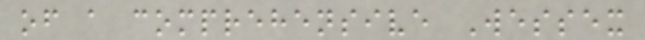of a comprehensive Wessex
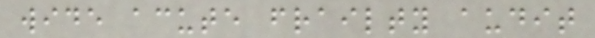wide acute frailty audit
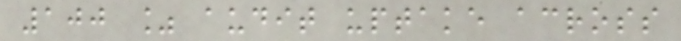100 % audit uptake across
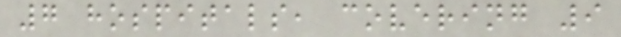7 hospitals, covering 9
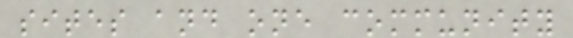sites and one community
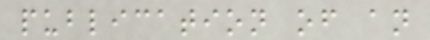publication of an
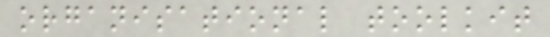organisational toolkit
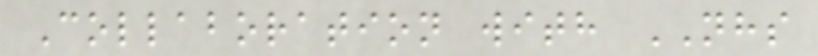Collaboration with NHS
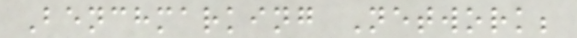Benchmarking Network;
